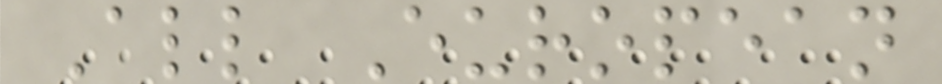All European
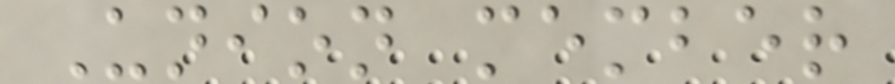Union member
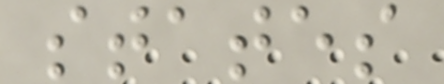states
